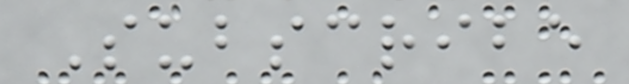Subscribe
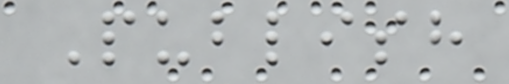Publish
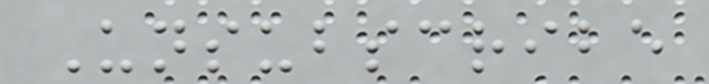Unsubscribe
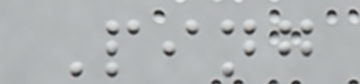Ping
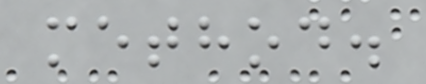method.
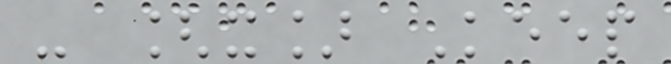- [x] Keep
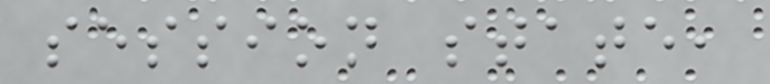session state,
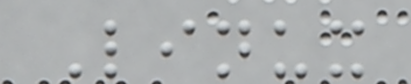Linux
